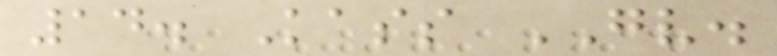14. Kass GV.
